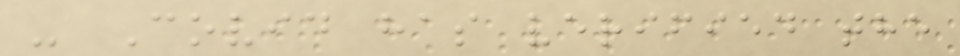- Covid has verified the
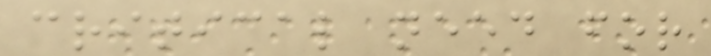critical need for
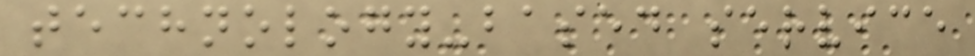technology-based service
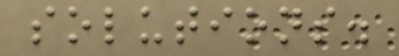solutions.
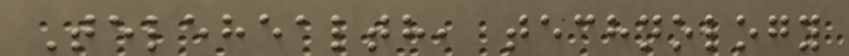Telehealth, technology
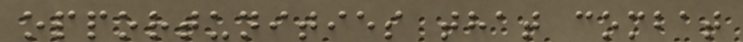opportunities that combat
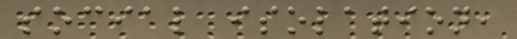social isolation,
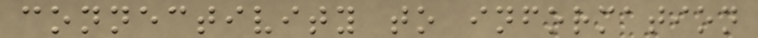connectivity to information
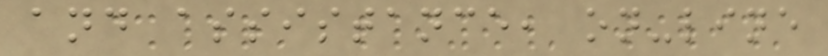and assistance, on-line
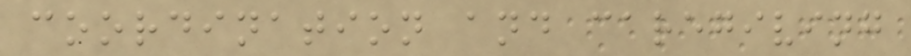coordination and caregiving
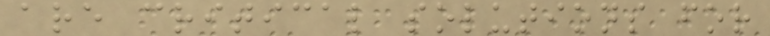are critical solutions for
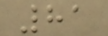81
